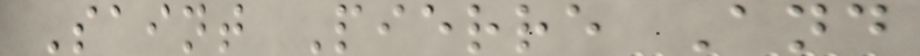Saint Pierre And
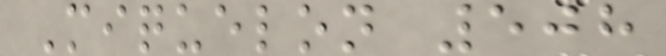Miquelon 508
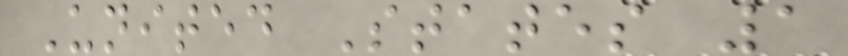United States 1
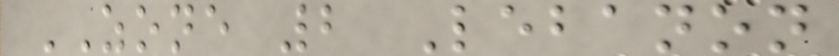ZONE 2 Lebanon
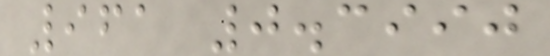961 0.3990
